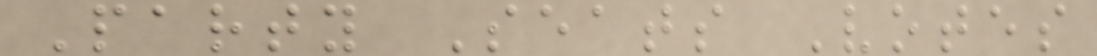Party Seats Votes
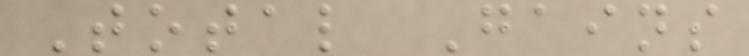Total Gains
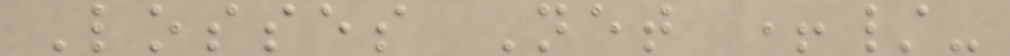Losses Net +/-
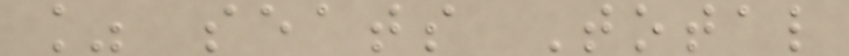% seats Total
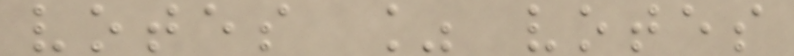votes % votes
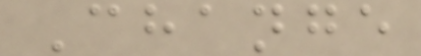Change
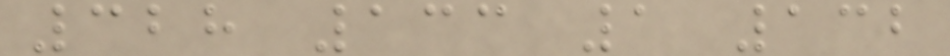328 133 1 132
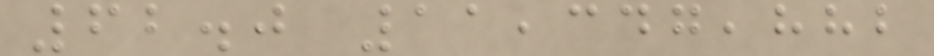62.0 11,347,882
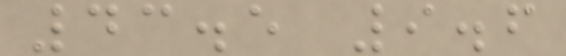43.5 9.6
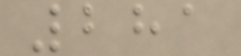281
